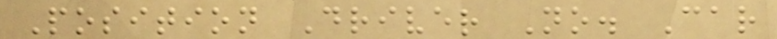Position Driver No. Car
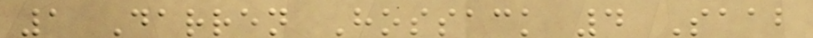1 Darren Hossack 4 Saab
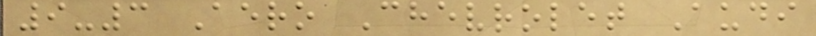9-3 Aero Chevrolet Audi
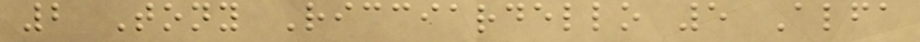2 Tony Ricciardello 5 Alfa
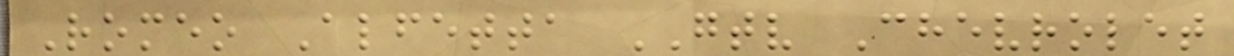Romeo Alfetta GTV Chevrolet
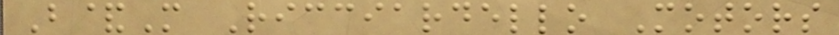B&M Ricciardello Motors
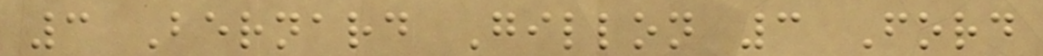3 Bernard Gillon 3 Ford
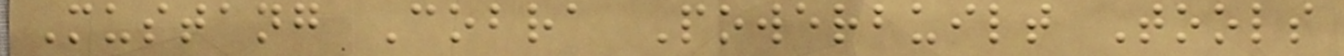Mustang Cobra Powerbuilt Tools
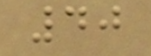40
